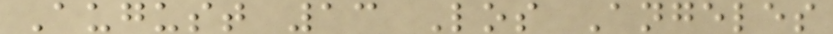August 13 Los Angeles
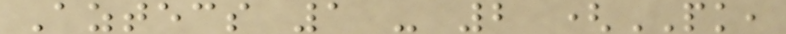Aztecs 1 - 2 (PK,
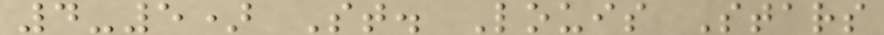4-5) St. Louis Stars
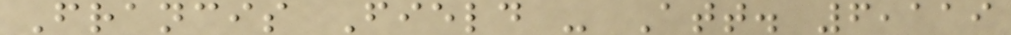Francis Field - Att. 6,119
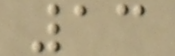13
